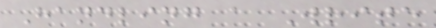Handling a Write
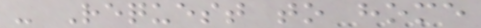- Request to home
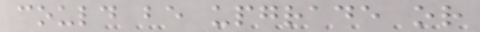could be upgrade or
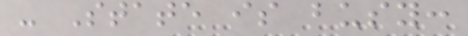- State is busy:
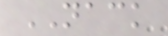NACK
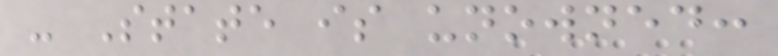- State is unowned:
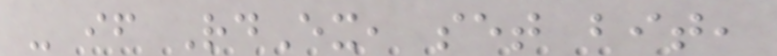- if RdEx, set bit,
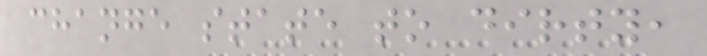change state to dirty,
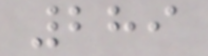289
